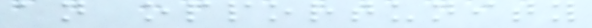an opportunity
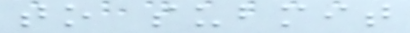to submit
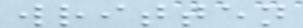written
